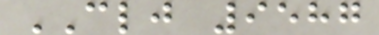CLJ 9587
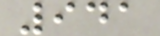941
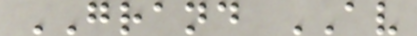GRAND AV
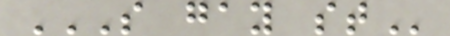S GAY ST
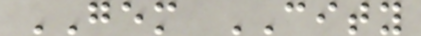GEM CITY
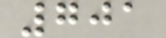701
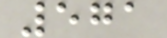571
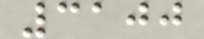3100
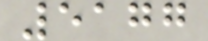5177
